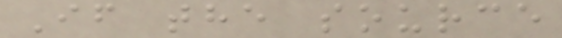If the source
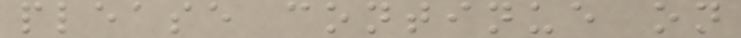please continue on
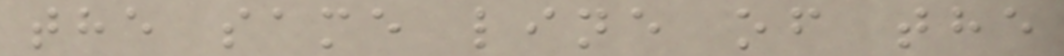the same line of the
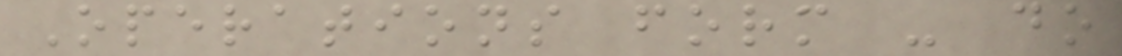Operations form - do
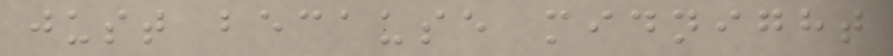just because midnight
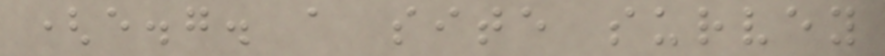(e.g. a site survey
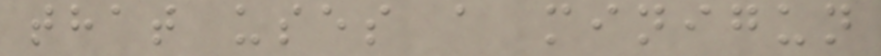that uses a minigun
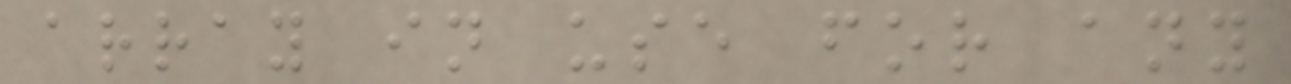array in use for any
